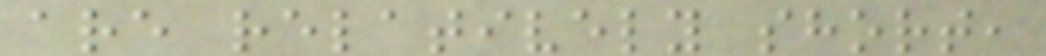are relatively short,
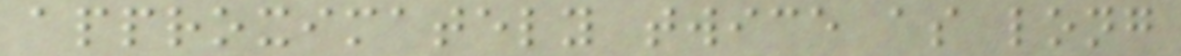approximately twice as long
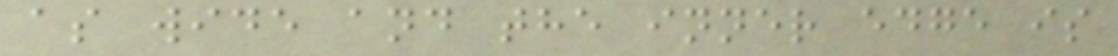as wide and the inner edge is
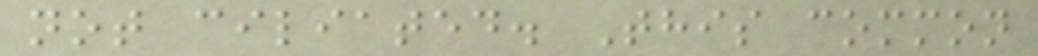not ciliated. This common
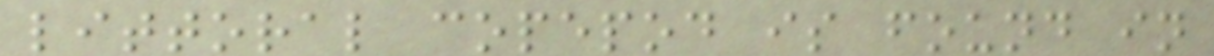littoral copepod is found in
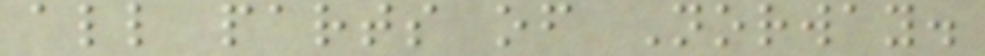all parts of Norway.
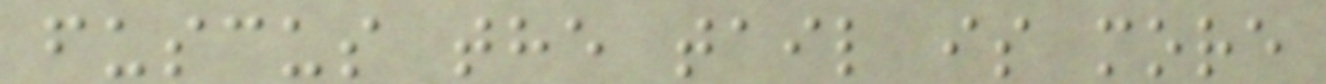fuscus the tail is more
